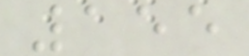155
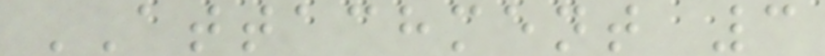ATTACHMENT 3
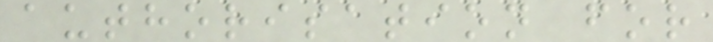authorisation for
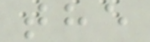the
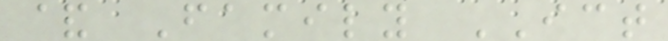& Family ICT
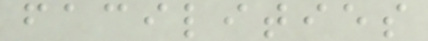facilities
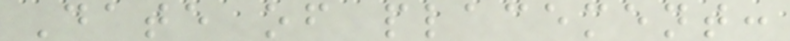Date of placement:
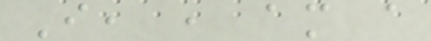I, , am a
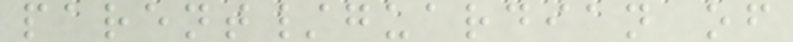parent/guardian of
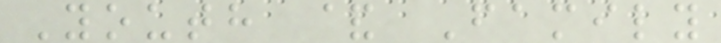Youth & Family
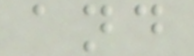and
